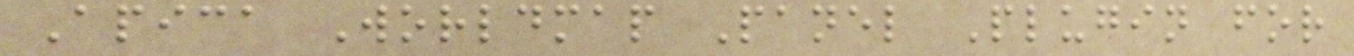Apica Worldmap Panel Plugin for
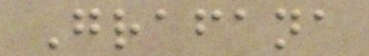Grafana
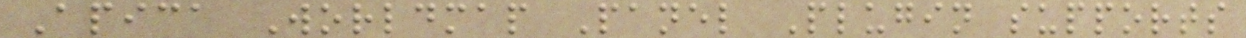Apica Worldmap Panel Plugin supports
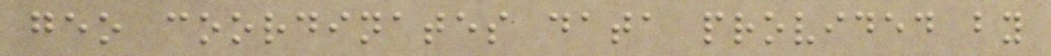geo coordinates data provided by
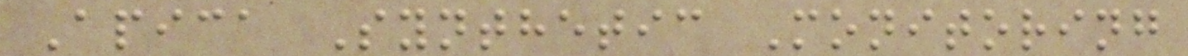Apica Synthetic Monitoring
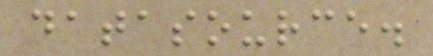datasource.
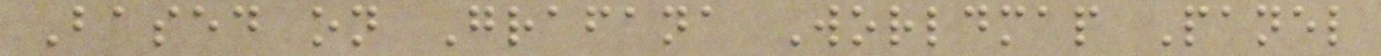Based on Grafana Worldmap Panel
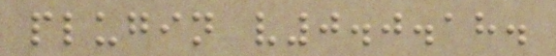plugin v0.0.18.
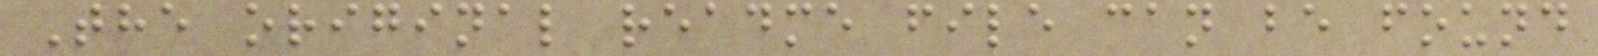The original readme file can be found
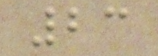23
